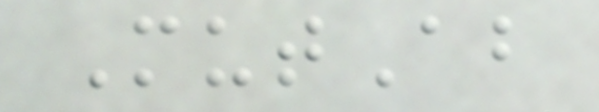MutAb
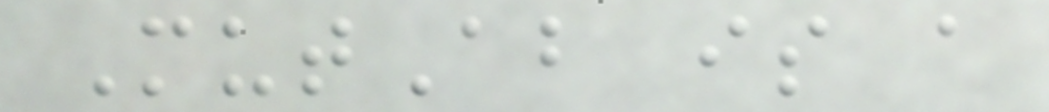MutAb is a
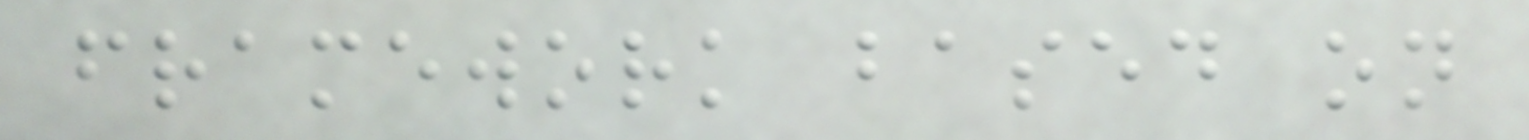framework based on
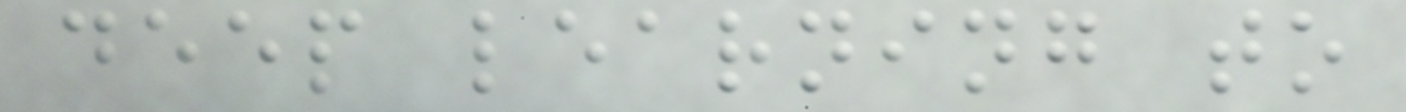deep learning to
